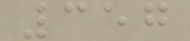357
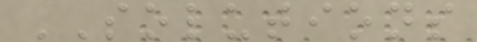SOLUTIONS
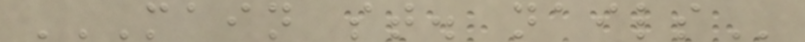MAIN ST. NAILS
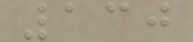130
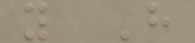y H
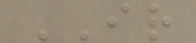IR
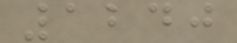1240
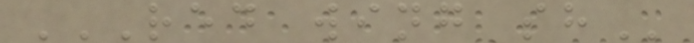RED WING SH
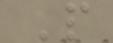P
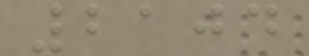2104
